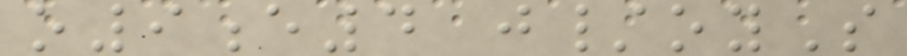o9e4 j/oyS
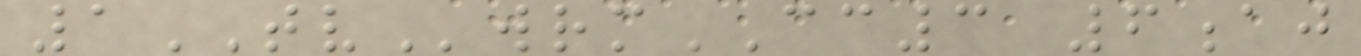1TVwrmCC3 6aj
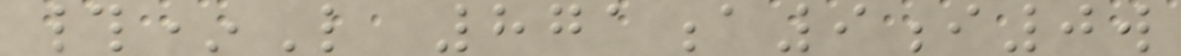#*L 871a9i0w
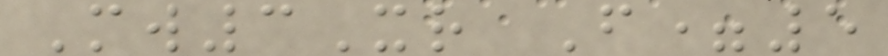Mw3Xr F=5
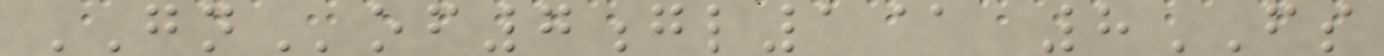GNof7gl1@ 8FS
